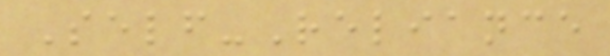Self-Reliance
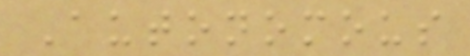Autonomous
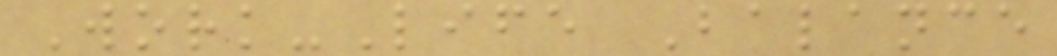Work-Life Balance
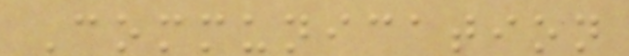Communication
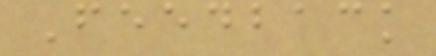Feedback
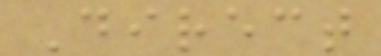Direct
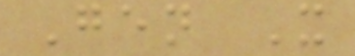Gen X
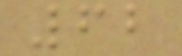62
